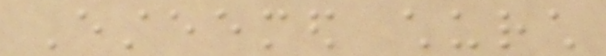Esteemed church
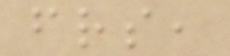friends,
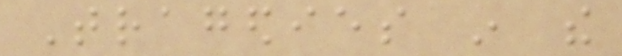Tragedies in the
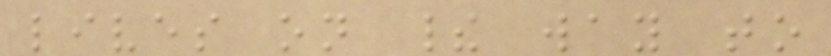lives on their way to
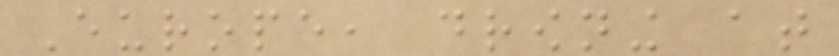Europe, drowning at
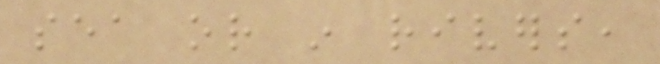sea or in rivers,
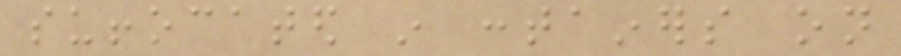suffocated in containers on
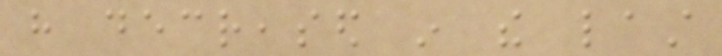have decreased in the last
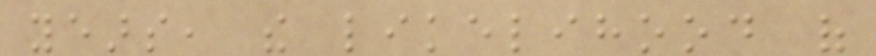years, the likelihood of
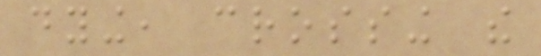dying, crossing the
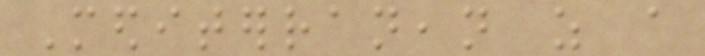Mediterranean as a
